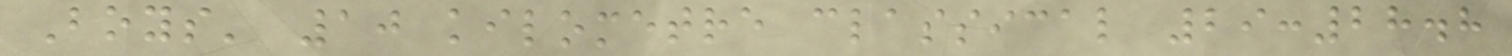Boys' 10 kilometre classical 29:28.8
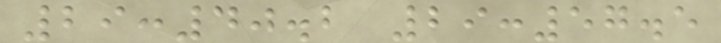29:40.2 29:57.5
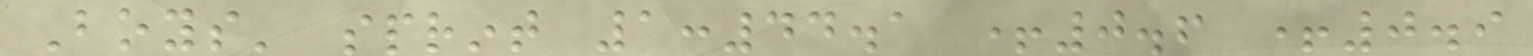Boys' sprint 1:44.1 +0.6 +0.9
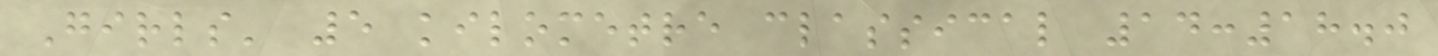Girls' 5 kilometre classical 14:18.0
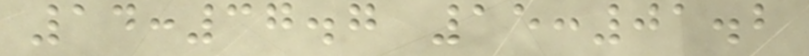14:37.7 15:01.2
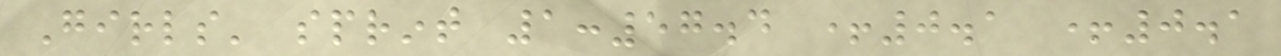Girls' sprint 1:57.4 +0.1 +0.1
